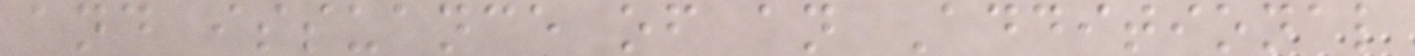and issuance of an Additional
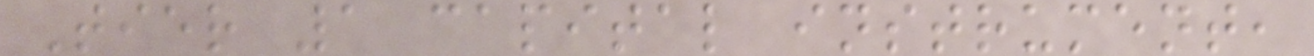Tier 1 capital instrument,
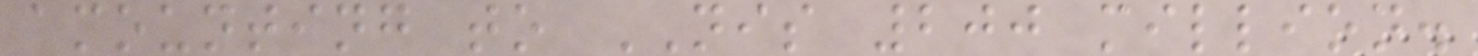amounting to NIS 200 million.
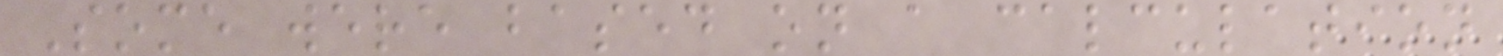Some were based on a calculation
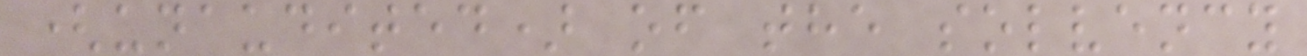(unaudited) of the solvency
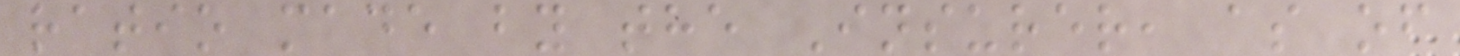ratio made by the Insurer, as of
